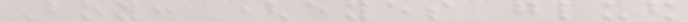Boy: (eyes glued
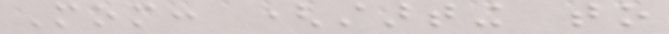Mom: (starting to
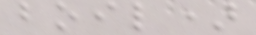boil)
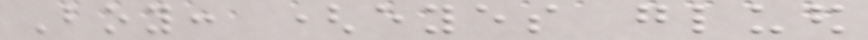Boy: (eyes glued
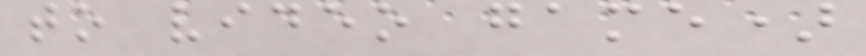to video game)
